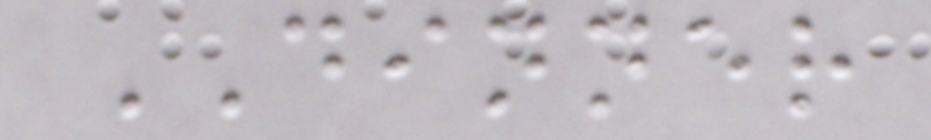DINNER
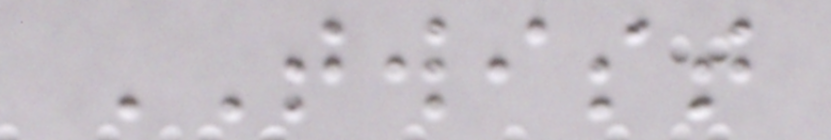TWIST
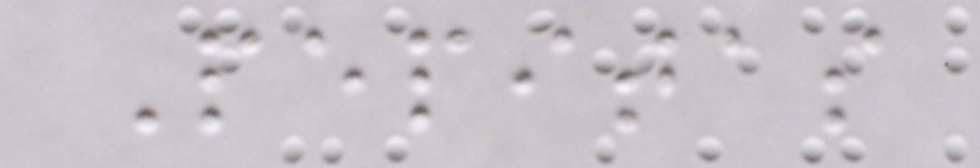Pepitas
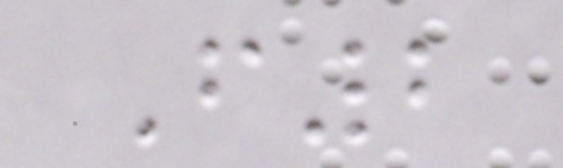F2
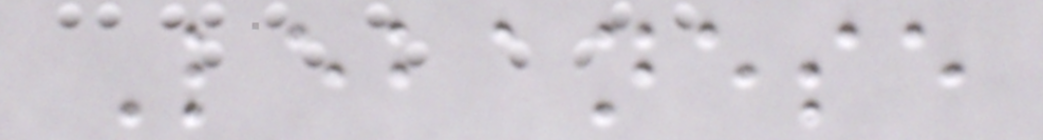Lebanese
